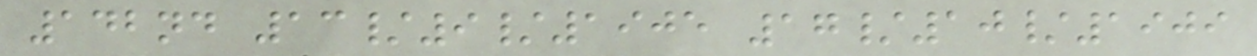142nd 13/9/1905 17/10/1909
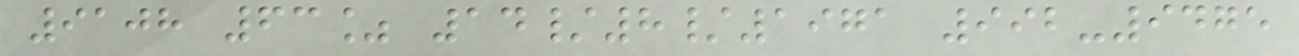9108 63% 14/8/1971 992-9475
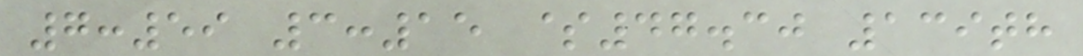7:59 3:15 $47.30 139th
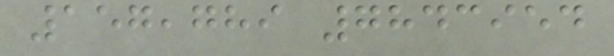157,789 7843954
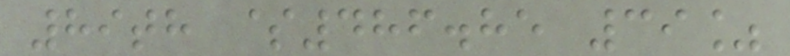89th $486.85 39%
